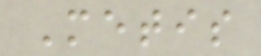Metis
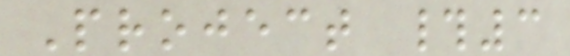Project #3
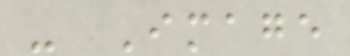- Image
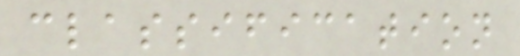classification
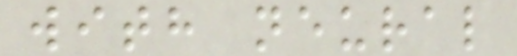with neural
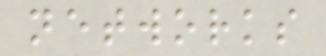networks
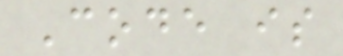Code is
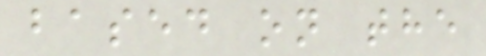based on the
